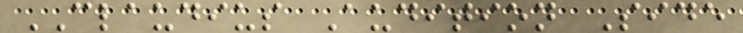CLAUDIUS Audition Side
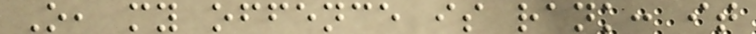O, my offence is rank: it
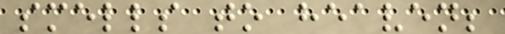smells to heaven;
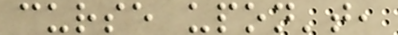curse upon't,
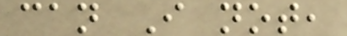can I not,
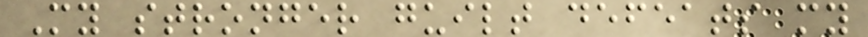My stronger guilt defeats my
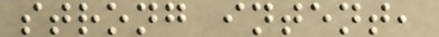strong intent,
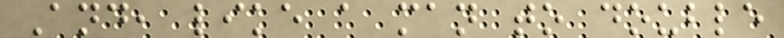And, like a man to double
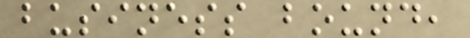business bound,
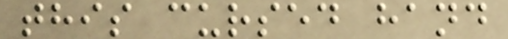this cursed hand
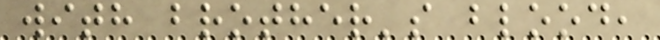with brother's blood,
